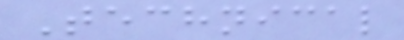Technical
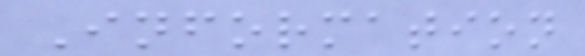Information
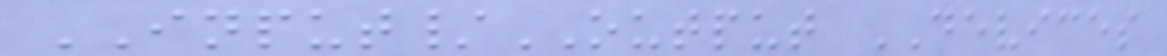INPUT/OUTPUT DEVICES
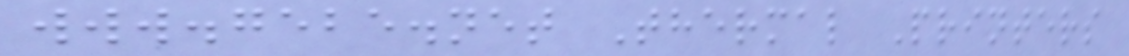www.gebe.net Thermal Printers
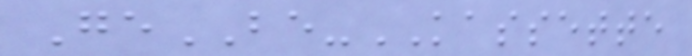GeBE-KASSETTE
